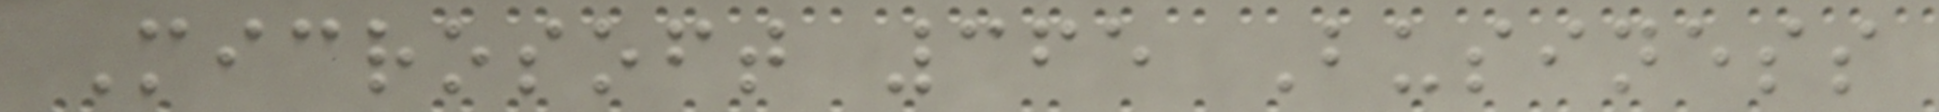Microsoft 365 Business
